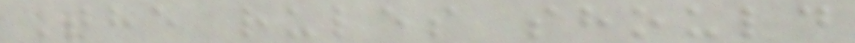The rules should
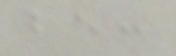be:
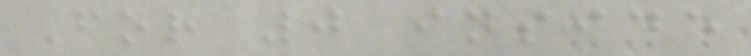For 0 inside
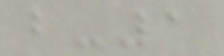b-1
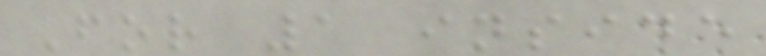For 1 inside
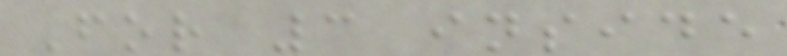For 3 inside
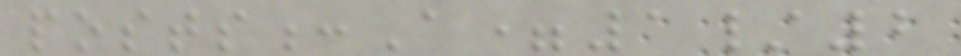posts:A=1/2
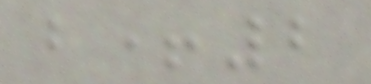b+2
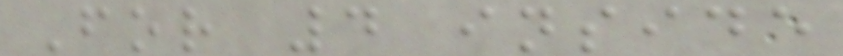For 4 inside
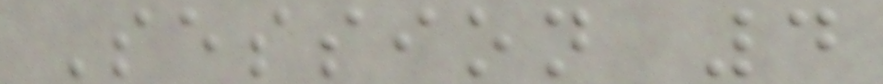Session 4
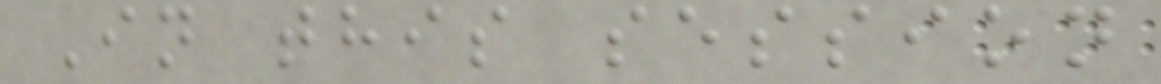In this session
